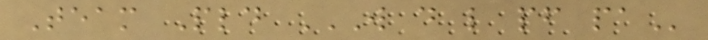Team Pld W D L PF PA
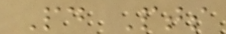Pd Pts
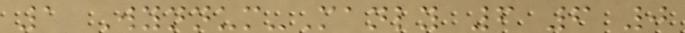1 Wynnum-Manly 6 6 0
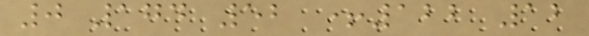0 174 52 +122 12
